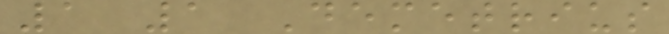1 1 Demetrius
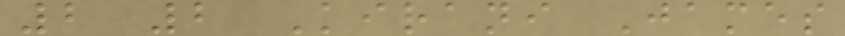2 2 Kirani James
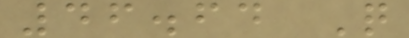46.64 Q
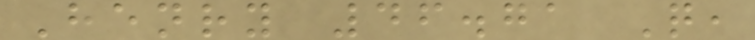Henry 46.71 Q,
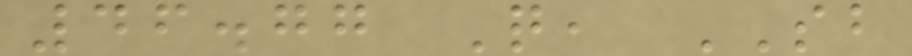46.77 Q, SB
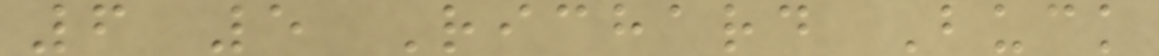6 5 Richard Buck
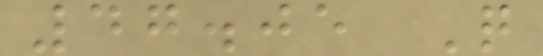47.05 Q
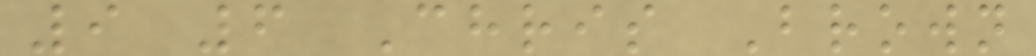9 6 Chris Brown
